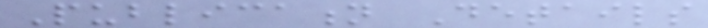Publication Details
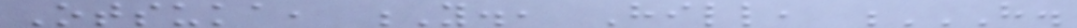Otsuka, Y., Hill, H.
